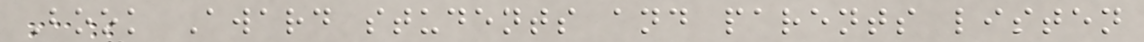Book Award students and parents listen
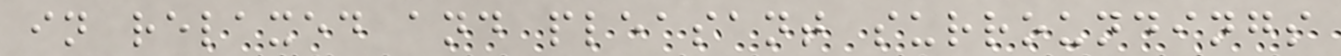in relaxed and pleasant surroundings
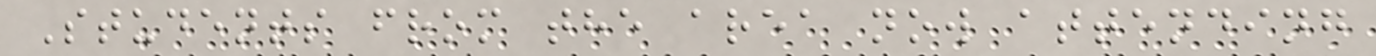Students from the area now attending
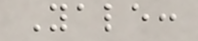Yale:
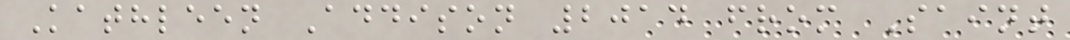Kathleen Addison 2014 from Saint
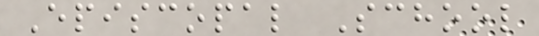Episcopal School
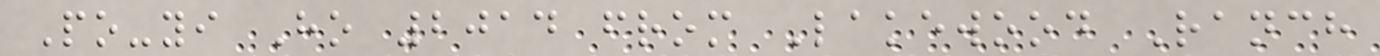Po-yi Ho 2014 from Lakewood Ranch
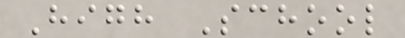High School
